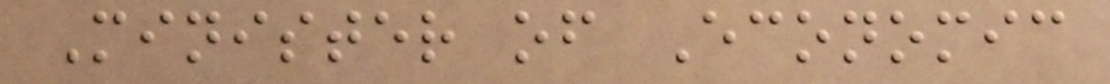Minister of Economic
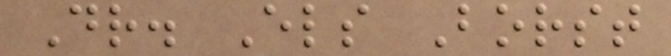Dr. Els Borst
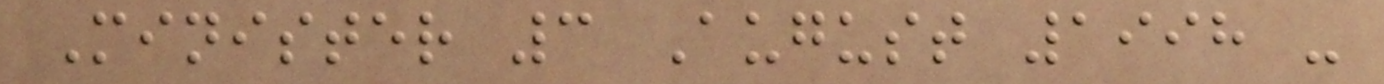Minister 3 August 1998 -
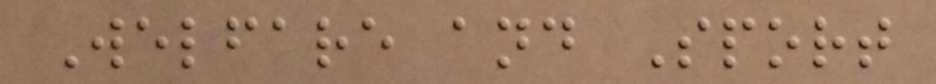Welfare and Sport
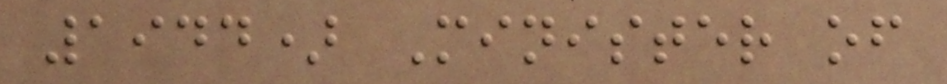1944) Minister of
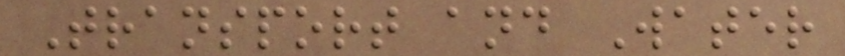Transport and Water
